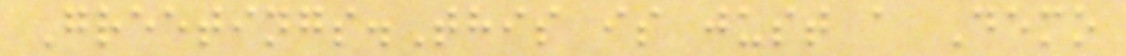Greetings.This is just a Demo
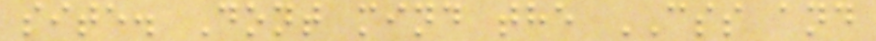site. Dont mind the CSS and
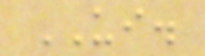UI.
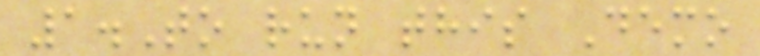1.To run this Demo
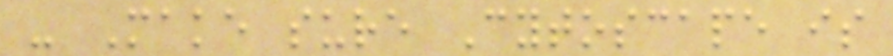- Make sure Cytoscape is
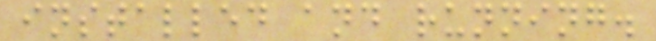installed and running.
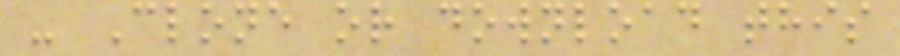- Clone or download this
